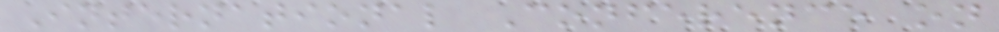International Conference on
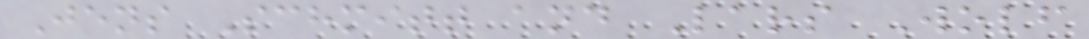Jens Schmitt and Lars Wolf
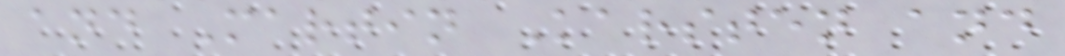and Martin Karsten and
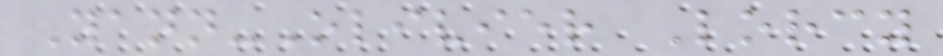Yann-Olivier Lorcy
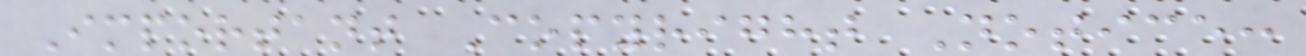Important Copyright Notice:
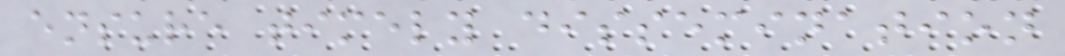ensure timely dissemination
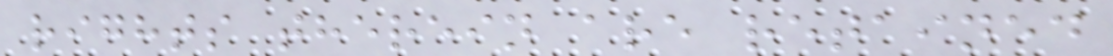rights therein are retained
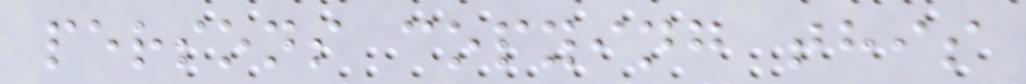persons copying this
